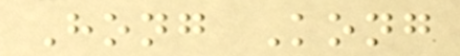Hong Kong
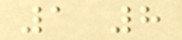1 8
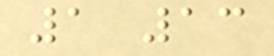1 13
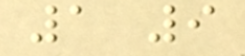1 9
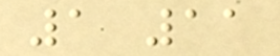1 11
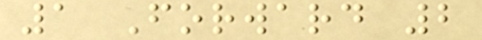1 Forward 2
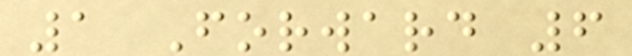1 Forward 6
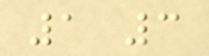1 3
